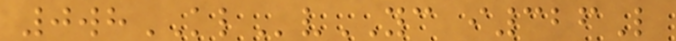0whKLvYC i326L
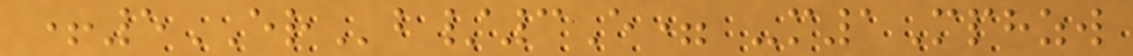+5ERb/3E= -m1Mphzw
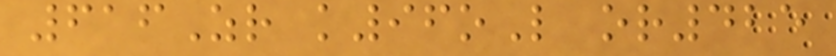616Zr k96oL or425
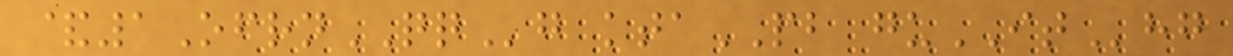&1OfrnQQg ktaPB guIThg
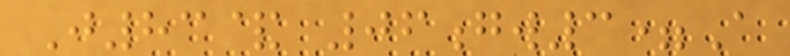J83& 06gw3=A
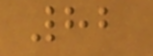82
